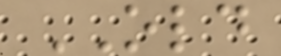OLD
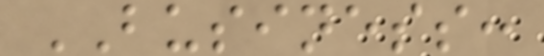BUSINESS:
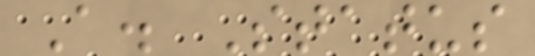A. Status
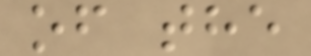of the
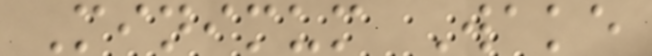Minimum Wake
